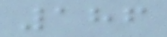186
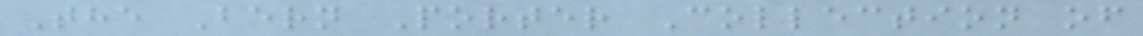The Bern Porter Collection of
